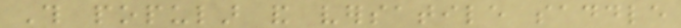This popular and versatile saddle
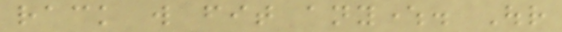rack will fit anywhere. Our
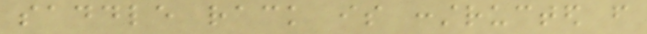saddle rack is constructed from
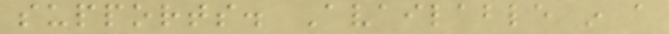supports. Available in a
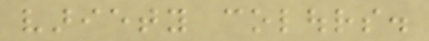variety colours.
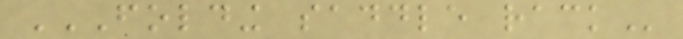FOLDING SADDLE RACK
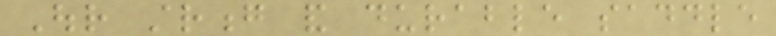Our strong and durable saddle
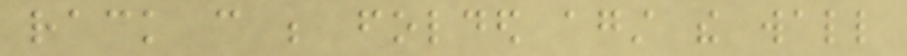rack can be folded against the wall
